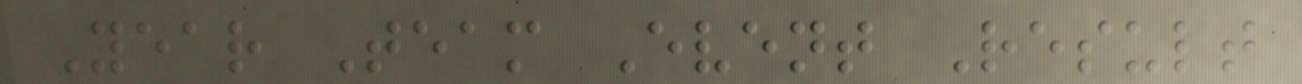Year Team Event Result
